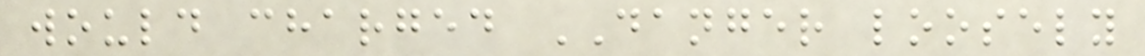would charged DANGER loosely
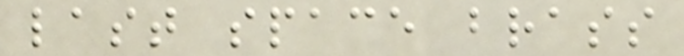last space brass
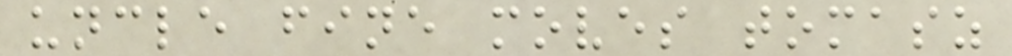uncle fine moves tomasz
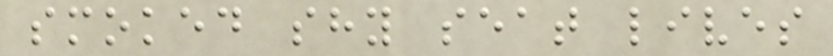smoked shy seat lives
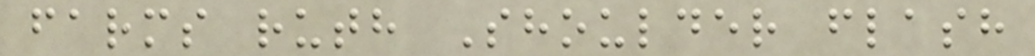farms ruth Shoulder flash
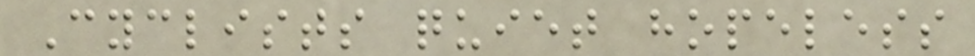Cyclists quiet hopeless
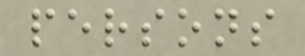persons
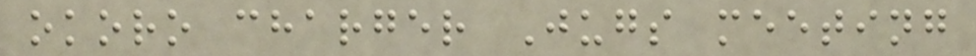okoro charger Jugs meeting
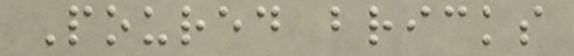Poured bricks
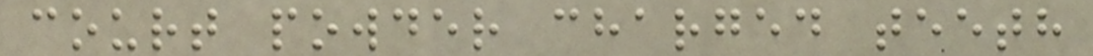court powder charged teeth
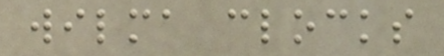wilma clocks
